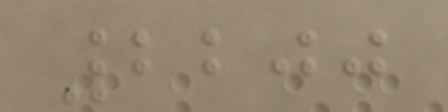2200
